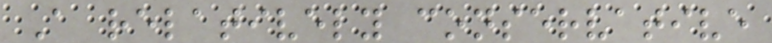A relatively conservative
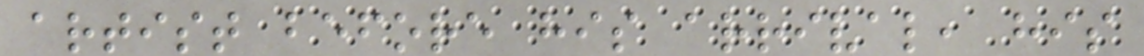artist before his arrival, his
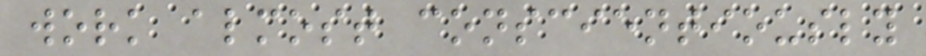work almost conscientiously
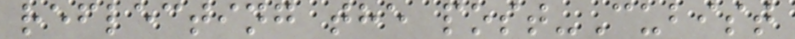reflecting the post-Cubist
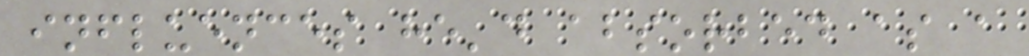influences he'd absorbed as a
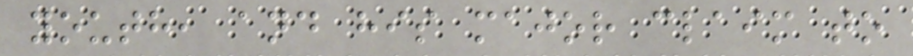youth, and his major claim to
